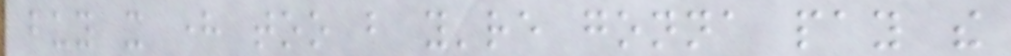buy it here too but you're gonna pay the
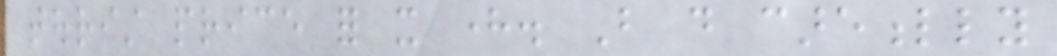tourist price for it here. But do carefully
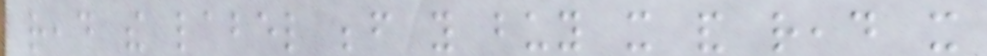read the label before you buy it and read it
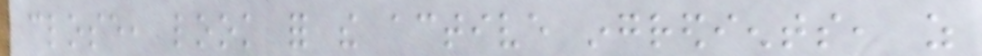close, look for the active ingredients, as
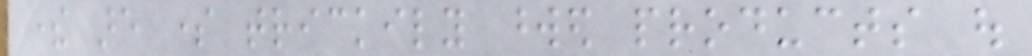there are some trickily worded products out
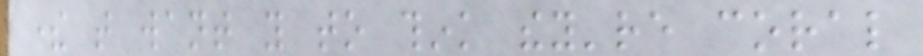there that want you to think they're coral
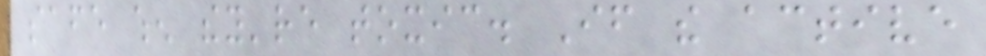safe when they're toxic. If the active
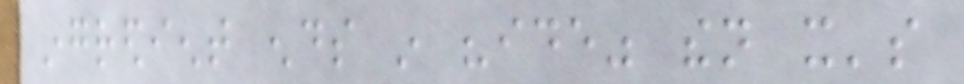ingredient ends in "ide" then it's
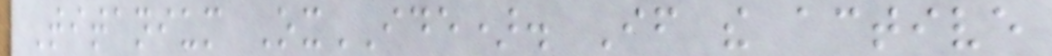Titanium OxIDE). If the active
